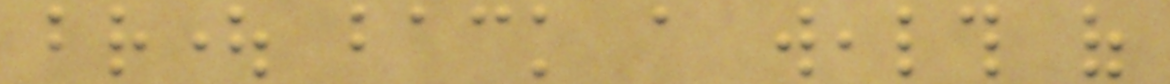brought back a wealth of
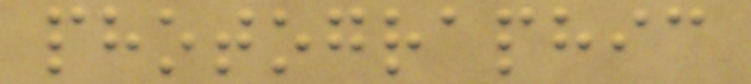photographic
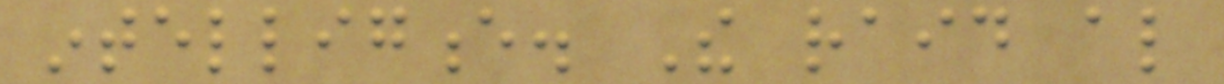intelligence. The raid also
